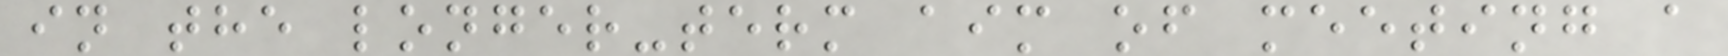in the longer-term aim of meeting a
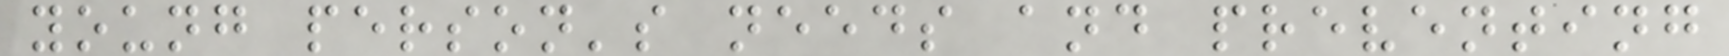young person's needs and preventing
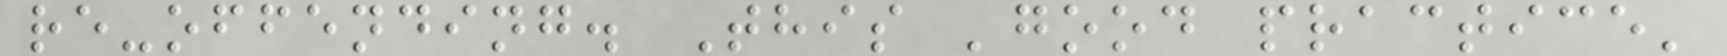re-offending. This 'good practice'
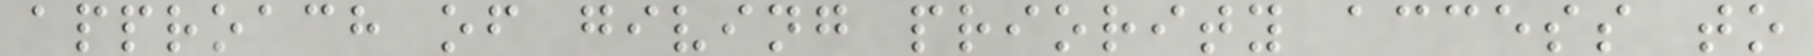approach of giving priority access to
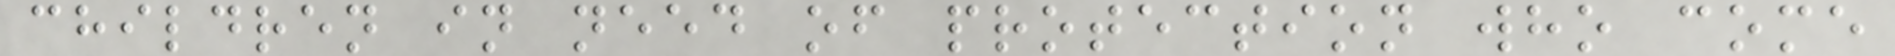children in need of protection who come
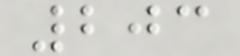203
